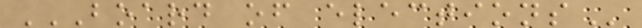BOARD OF ELECTIONS
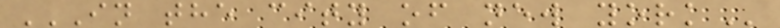IN THE CITY OF NEW YORK
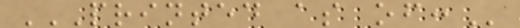PRINTED AS OF:
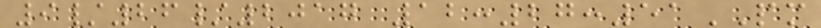9/26/2017 12:27:51PM
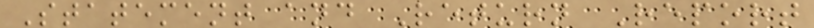Statement and Return Report
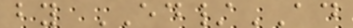by ED/AD
